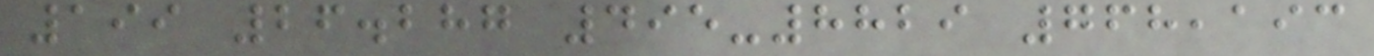199 26.287 495-8829 768,193
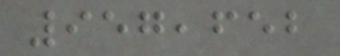957,652
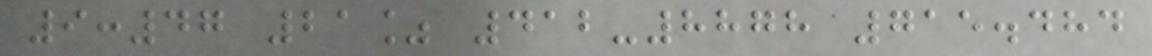9:47 21% 412-8878 715.484
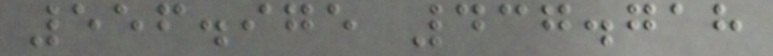556.975 437.718
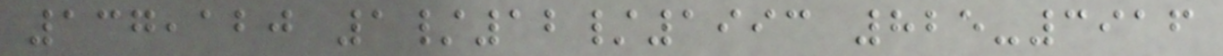137,120 1/12/1993 825-3916
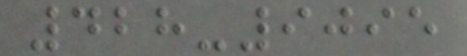428-9095
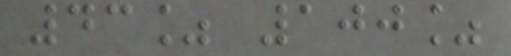43% 100%
